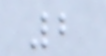2
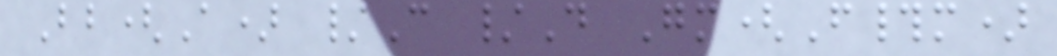Bb(A) /C /D Gm(F#m)
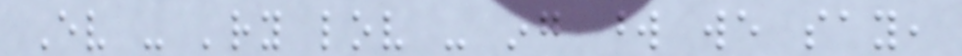Ev - 'ry lov - ing word we say,
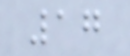17
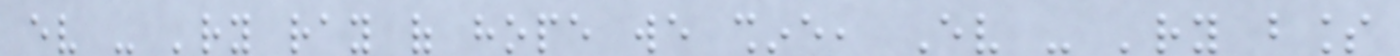ev - 'ry ray of hope we shine, Ev - 'ry bless
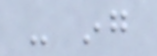- ing
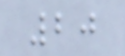20
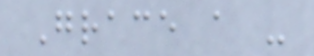Grace a -
